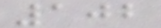102
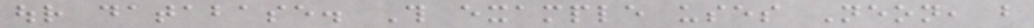our database. This example uses Neon, but
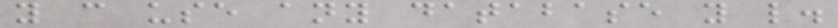you can use any database you like.
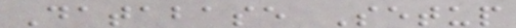Database Setup
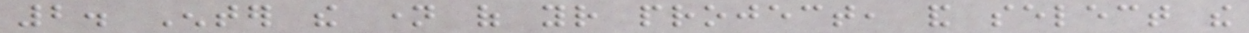2. Enter the name of your project, and select the
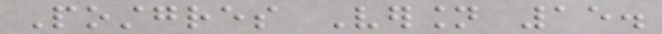Postgres Version 15.
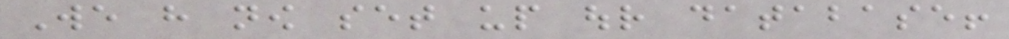We have now set up our database!
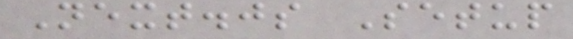Next.js Setup
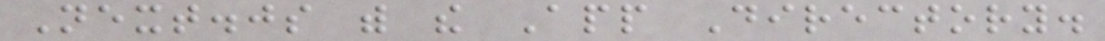Next.js with the App Directory.
